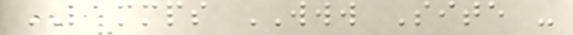LAMMPS WWW Site -
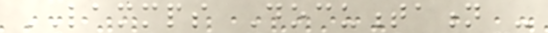LAMMPS Documentation -
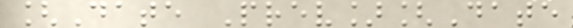[Date Prev][Date
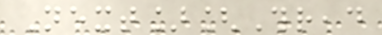Next][Thread
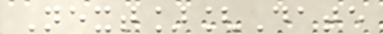Next][Date
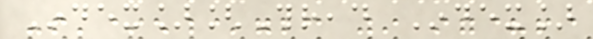Index][Thread Index]
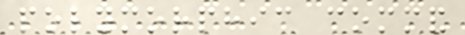polymorphic command
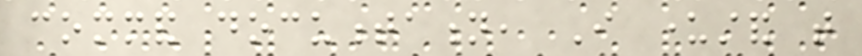command documentation, I understand that
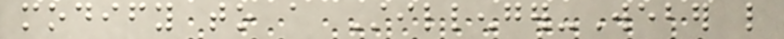modify to a Stillenger-Weber like
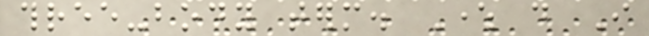three-body term. Where do I
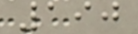190
